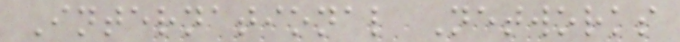International Networks
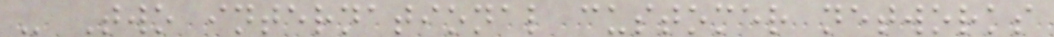- Two international customer networks
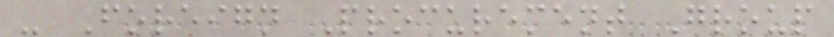- Foreign Procurement Group
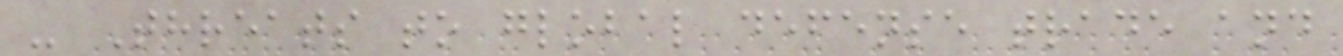- Threats to global defense trade and
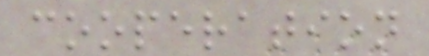cooperation
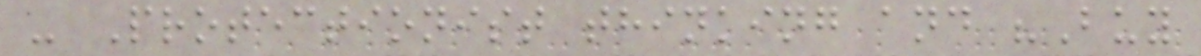- Protectionist thinking and "Buy
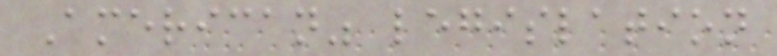American" legislation
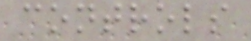controls
